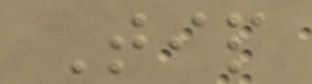Tip
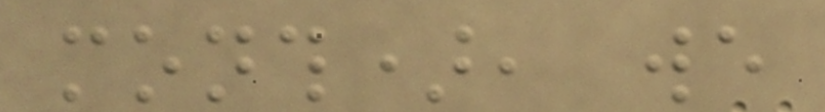month), we
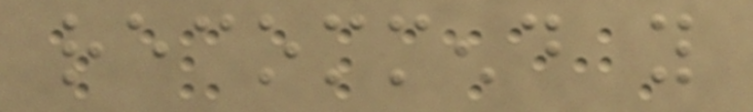recommend you
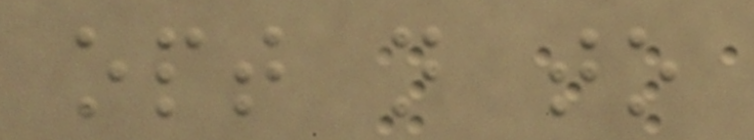opt not to
